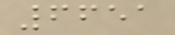6651
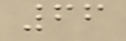66
